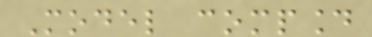Model compound
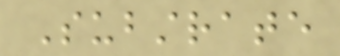Substrate
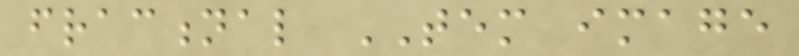fractional TEM image
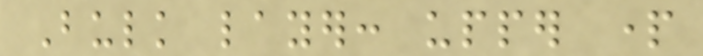Bulk layer: upper part
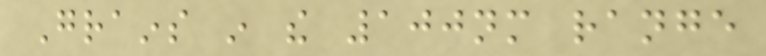Grains in the 100nm range
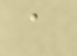a
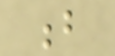b
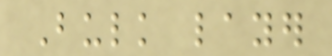Bulk layer
